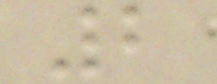2
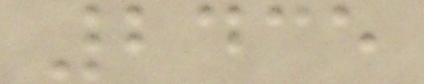2435
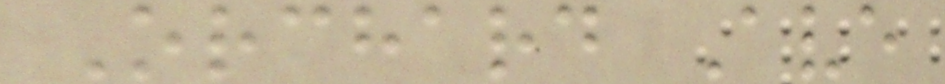Orchard Ave
